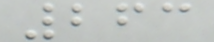263
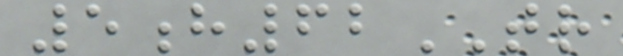5h62TR
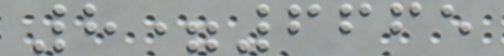8=6665
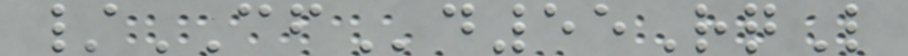/CFd55RqL
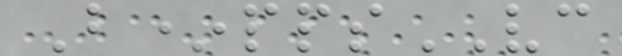B*ppsVC
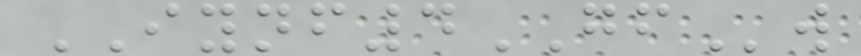IYNF4GFw
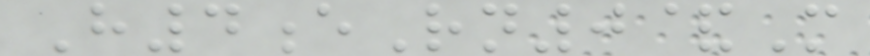H4eRn0&M
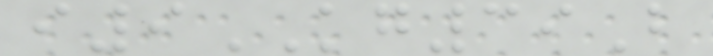i9KG39B
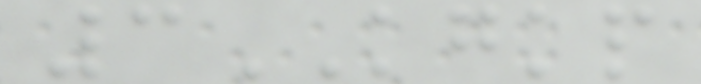3KGKP
